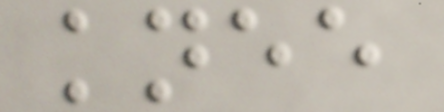knee
